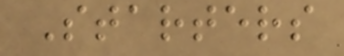Starters
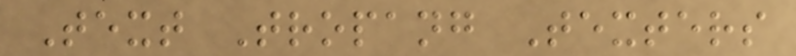Text Tropang Texters
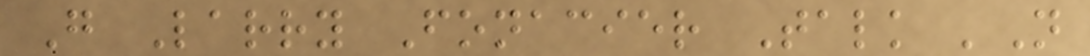G Larry Fonacier Talk 'N
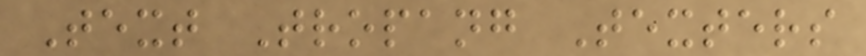Text Tropang Texters
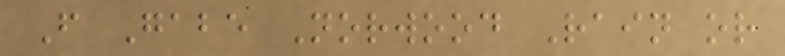F Gabe Norwood Rain or
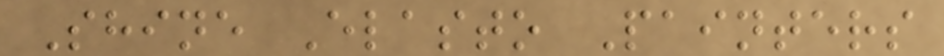Shine Elasto Painters
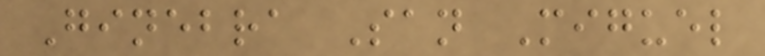Ginebra San Miguel
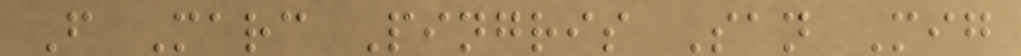F Marc Pingris San Mig
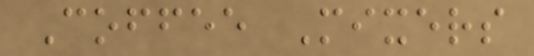Coffee Mixers
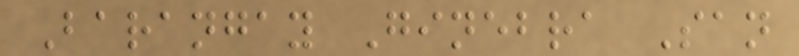Barangay Ginebra San
